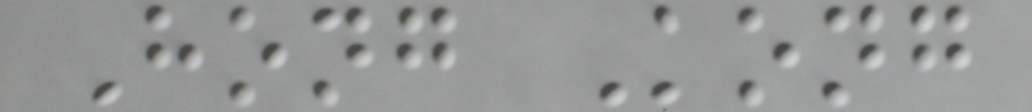Hong Kong
